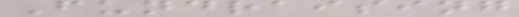Fundraising
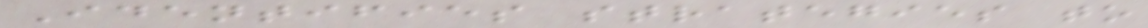Identifies strategies to
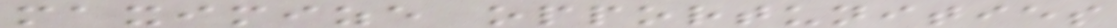maximize opportunities
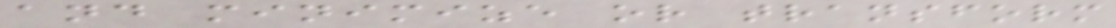and minimize or transform
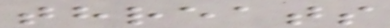threats
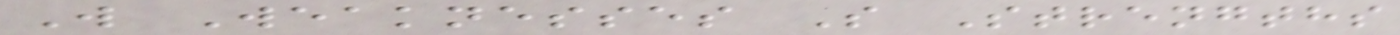W Weaknesses S Strengths
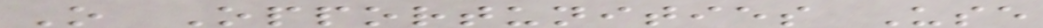O Opportunities Use
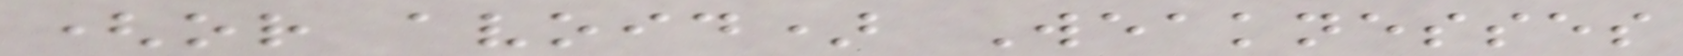(or avoid) Weaknesses
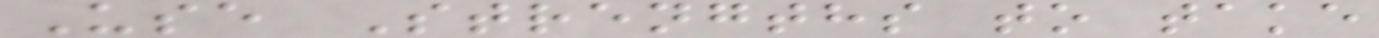Use Strengths to take
